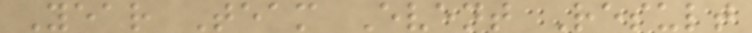Year Team Event Result
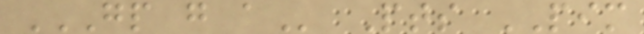GP G A Pts PIM
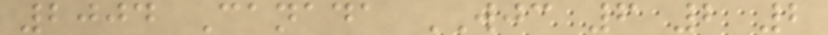2004 Canada WJC 6 2 2
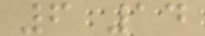6 14
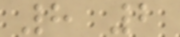8 2
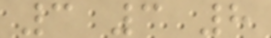3 3 8
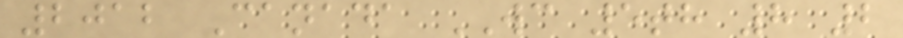2012 Canada WC 5th 8 2
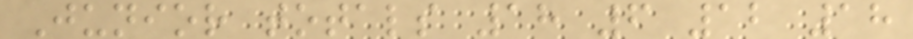Junior totals 18 6 12 18
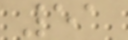51
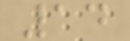14
